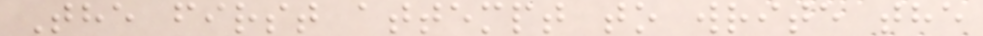The first attempt to write the
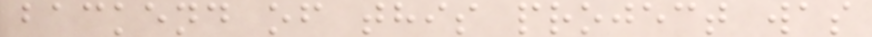backend of this project was
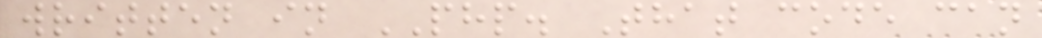written in PHP. That code can
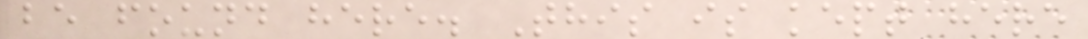be found here. This is kept here
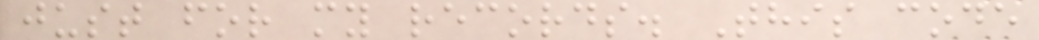just for my records. This code
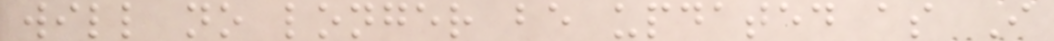will no longer be updated as I
